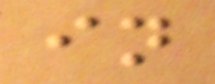in
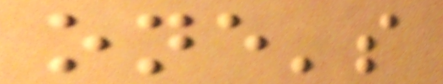one's
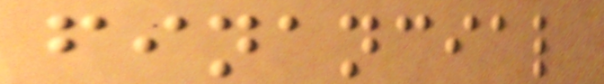financial
